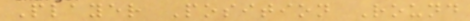Player Position Round
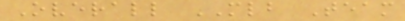Overall MLB Team
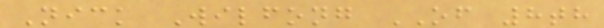Nick Wilfong OF 8th
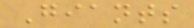Giants
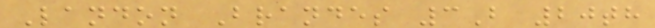Landon Brandes 3B 20th
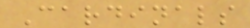Cardinals
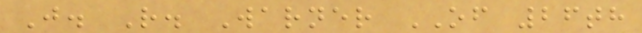J. R. Warner OF 26th
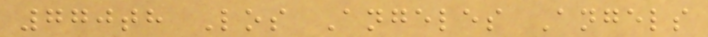770th Los Angeles Angels
